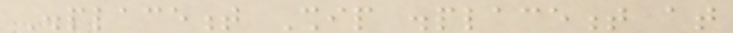Displacement Ship displacement at
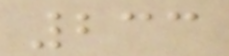233
